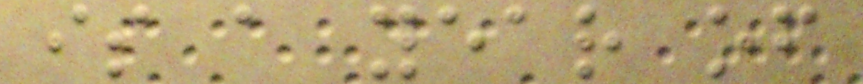is a year of
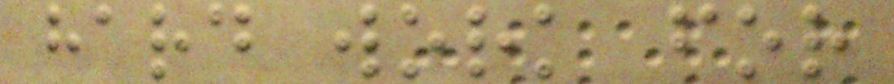hard work for
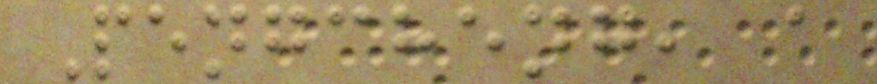Pengcheng, a
